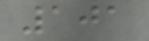101
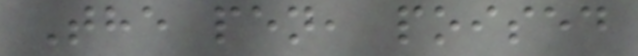The pen, poised
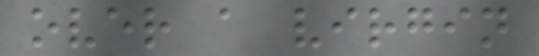over a virgin
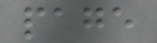page
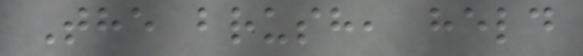The brush, held
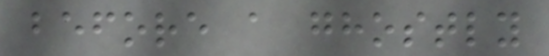before a ghostly
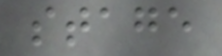stage
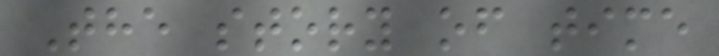The story of time
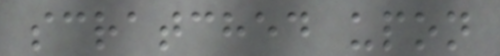scratched upon
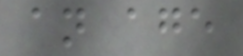an age
